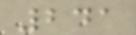241
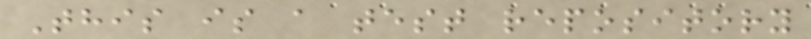This is a test repository
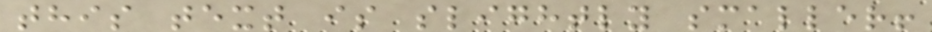this text is slightly smaller!
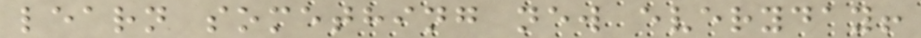learn something new everyday!
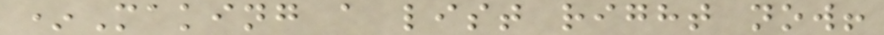*Making a list right now!
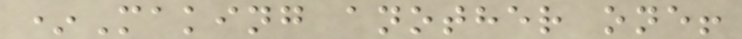*Making another one!
